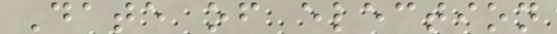Date of election
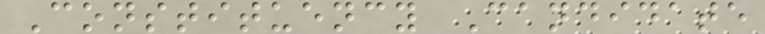Constituency Candidate
